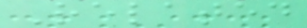Related
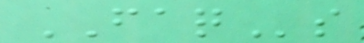FAQs
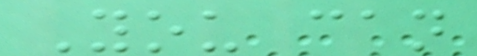You can
